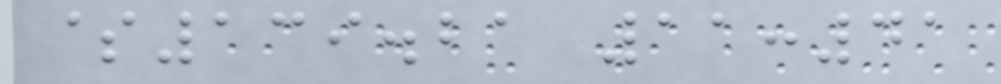$139.21 11:41
